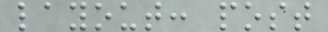layout: post
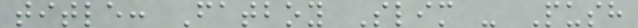title: Fatboy Slim - Push
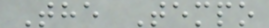The Tempo
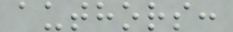authors:
